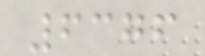6376
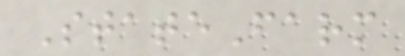StateFarm
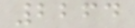2264
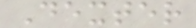Dexter
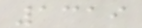1319
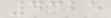4325
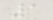1
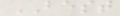BEST
